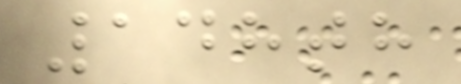148th
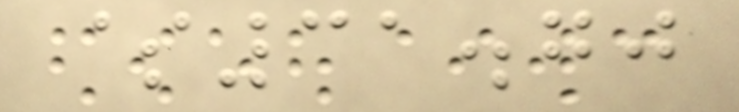$31.70
